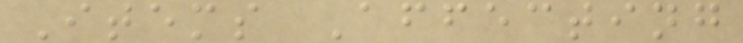Items Affecting
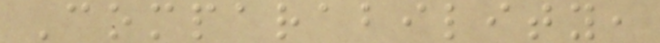Comparability,
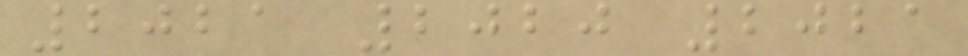2021 2020 2021
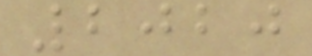2020
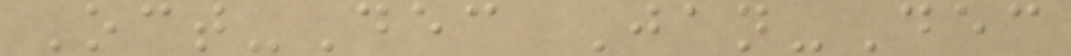Oct-Dec Jan-Dec
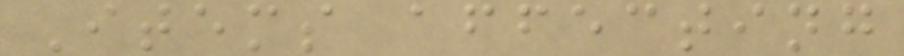Items affecting
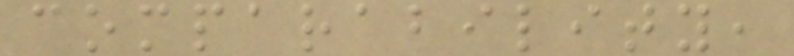comparability,
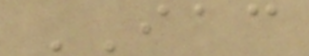IAC
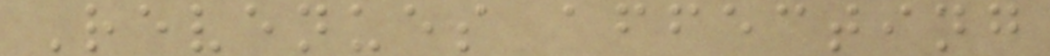Revenues affecting
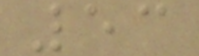53
